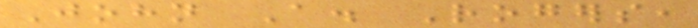John A. Rogers,
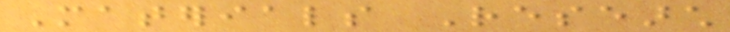Materials Research
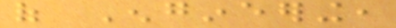of Engineering,
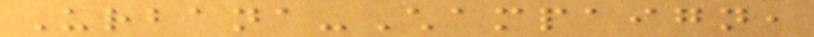Urbana-Champaign,
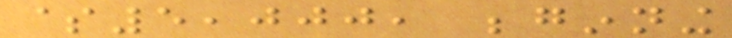$5,000, beginning
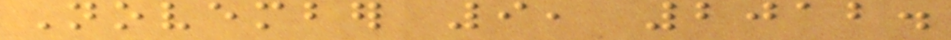November 9, 2012.
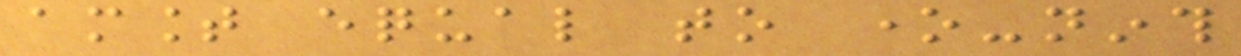amount equal to one-ninth
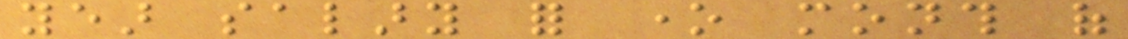year salary for one month of
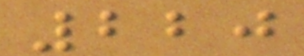220
